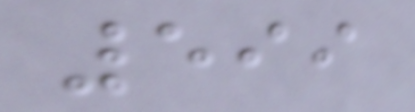599
